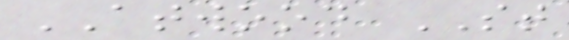ATWOOD ST
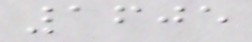1605
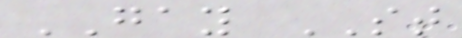GAY ST
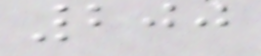200
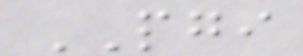PGI
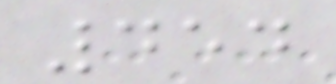454
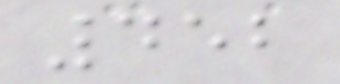452
